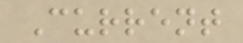Current
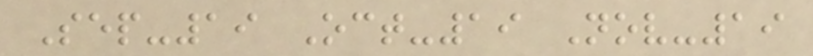Sep-19 Oct-19 Nov-19
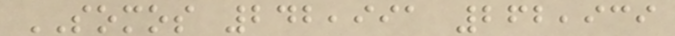SOMOS 242,991 262,939
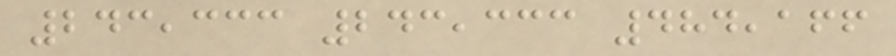243,333 243,333 484,166
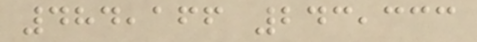484,166 243,333
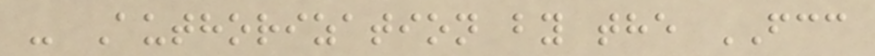- Authorization by the FCC
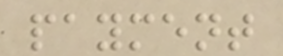payment
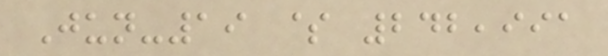Jun-19 $ 242,991
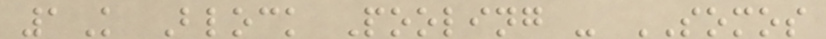1K Block Pooling - SOMOS
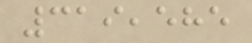319,585
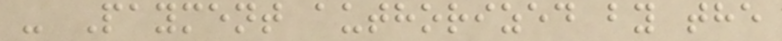- Payment authorized by the
